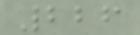226
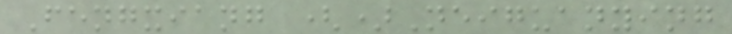Fengxiang ()Neiguanying
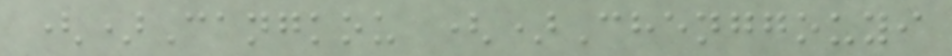()Cangkou ()Chenggouyi
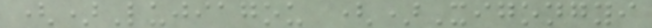()Lujiagou ()Xigongyi
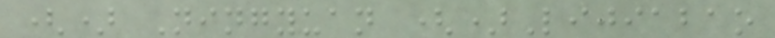() Ningyuan ()Lijiabao
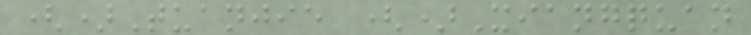()Tuanjie ()Xiangquan
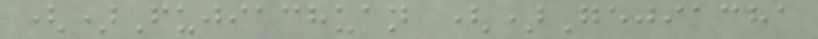()Fujiachuan ()Gejiacha
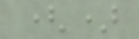()
